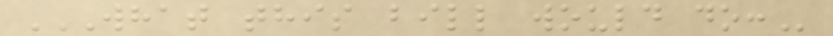WHAT THIS BILL WOULD DO:
